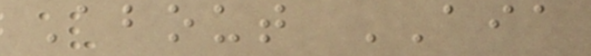About AIA
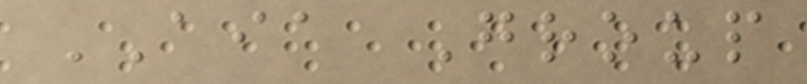AIA Group
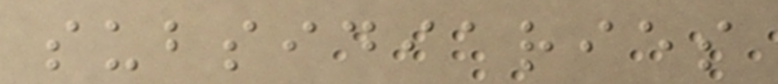subsidiaries
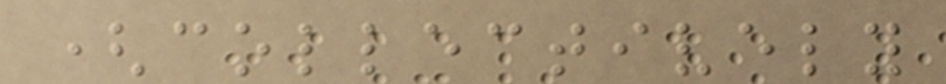(collectively
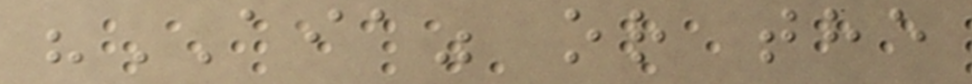"AIA" or the
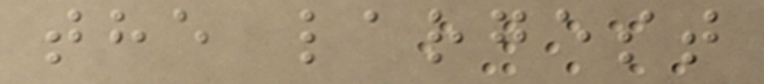the largest
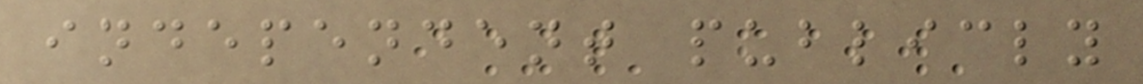independent publicly
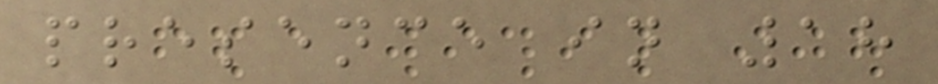presence in 18
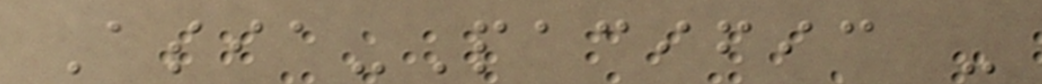Asia-Pacific -
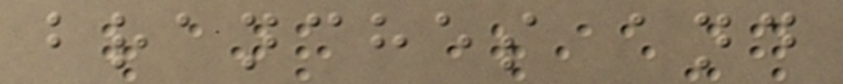branches and
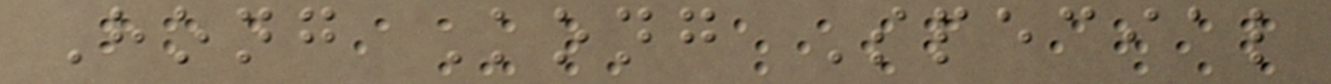Hong Kong Special
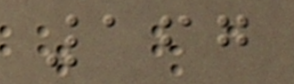167
